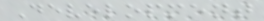Development
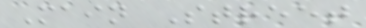Main Street
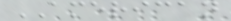AMERICAN
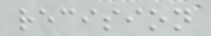recision
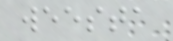weesta
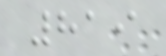819
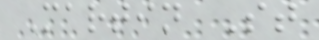Martin St
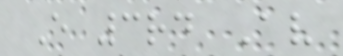E 3rd Av
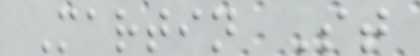Martin St
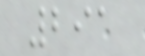291
